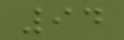94
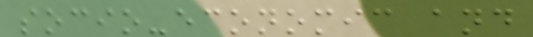socio-economic and
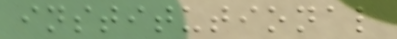institutional
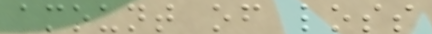amount of loss
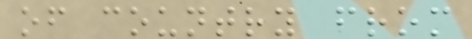of country from
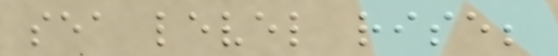sea level rise;
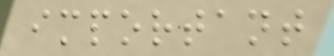important
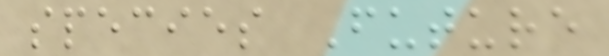species Future
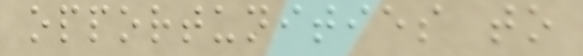opportunities to
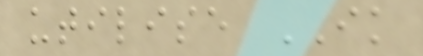utilise IK
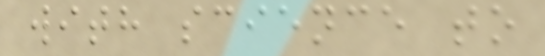with science to
